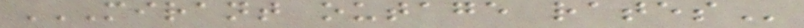MIRANT OUTAGE RATES
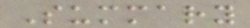Summary
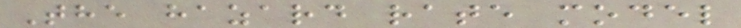The hazard rate model
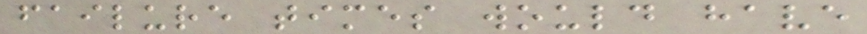failure times would have
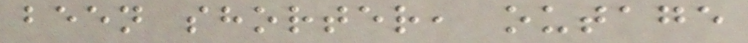been shorter, outage
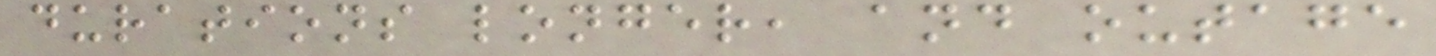durations longer, and outage
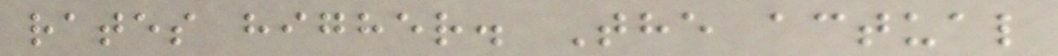rates higher. The actual
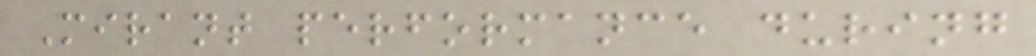Mirant performance during
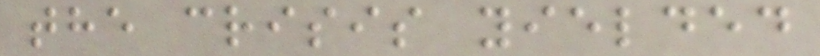the crisis yielded
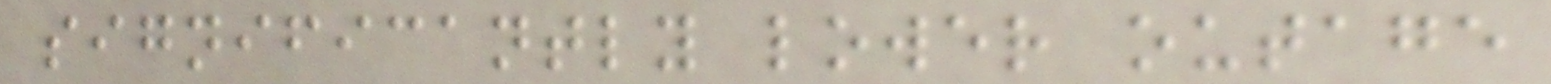significantly lower outage
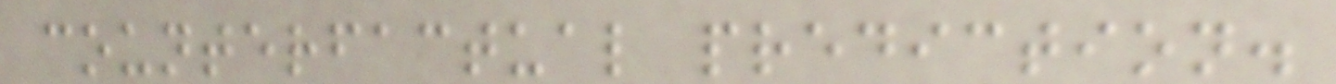counterfactual prediction.
